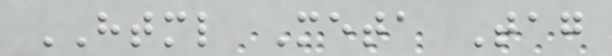HTML Meta Tag
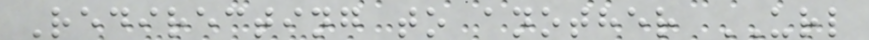Redirecting to another URL
